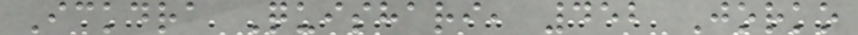Ickdra Quishari, 452 Jorko
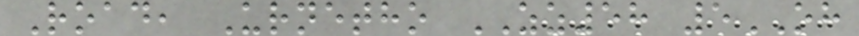Road, Urnetho ZZ58 5OH
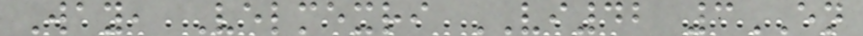Way, Velmexri VI42 3EN
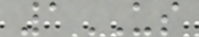1US
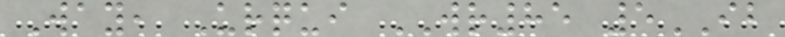Way, Urqui WR85 5IB
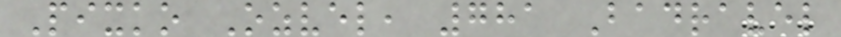Pixko Ozvel, 781 Badravel
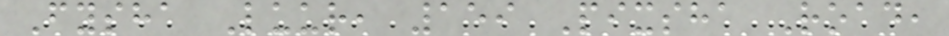Fysha Luur, 159 Pixsha Road,
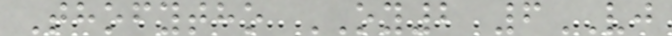Thofytho OY2 6VJ
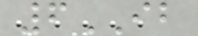6IB
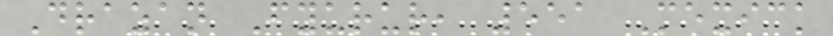Drazan Fyurur, 551 Mexick
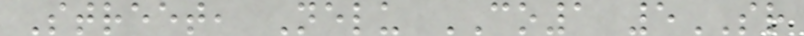Street, Nelu CO1 5SR
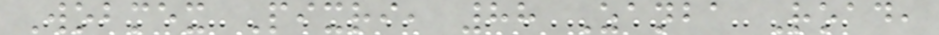Wobmex Pixri, 88 Zanba Road,
